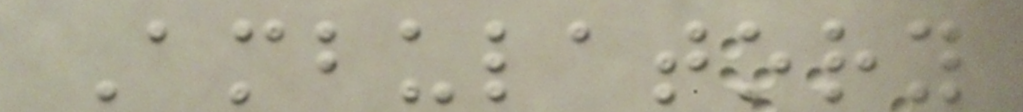Ambulatory
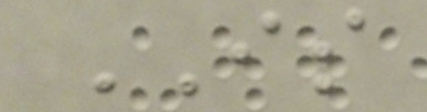IS
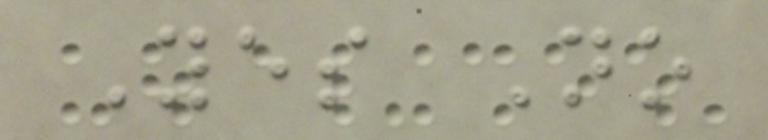Yes No
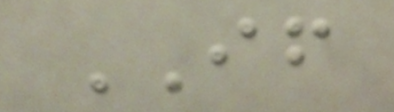IF
